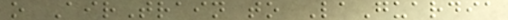o AirTrain to LaGuardia
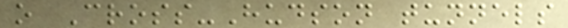o Cross-Hudson tunnels
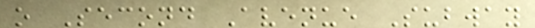o Second Avenue Subway
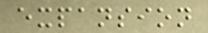expansion
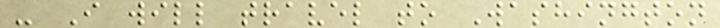- I will travel to Washington
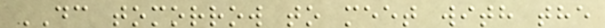DC tomorrow to meet with the
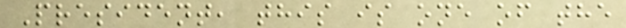President, this is one of the
